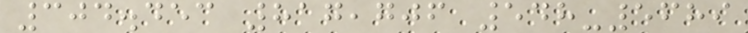304.453 817,706 548-5689
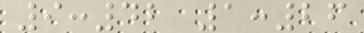9:42 1:26
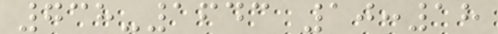738-1643 10:18
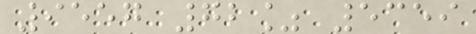9557 72% 5359
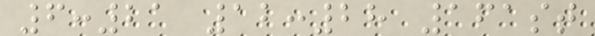6:21 12:28 161st
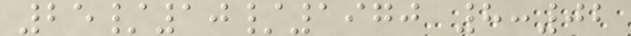25/10/1970 8:02
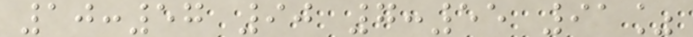10:57 90 7:55 91%
